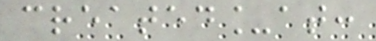created_at:
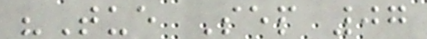"Tue Sep 07
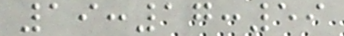19:17:59
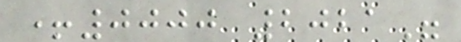+0000 2021"
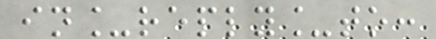in_reply_to:
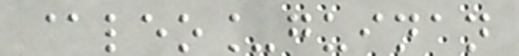@leo_guinan
